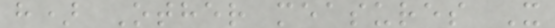h) Other measures X
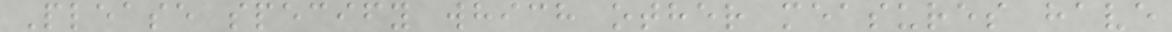Please specify which other measures have
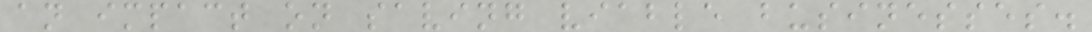an impact on saving viable businesses.
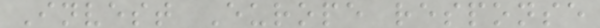Invest Europe response
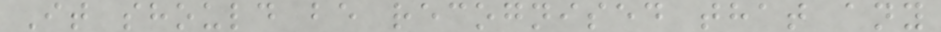It should be recognised that any
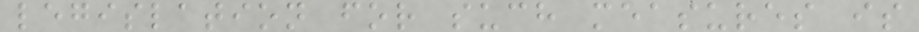legislation for such measures is
